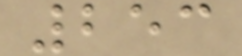253
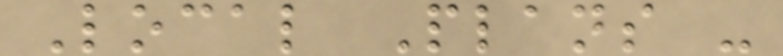Local Plans -
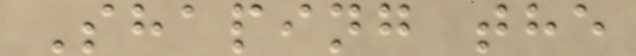Shaping the
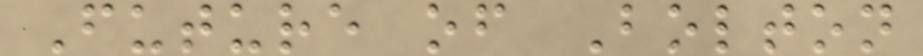Future of Bolton
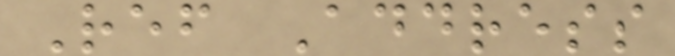Ref Address
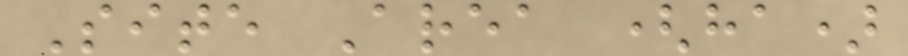Site Area (ha)
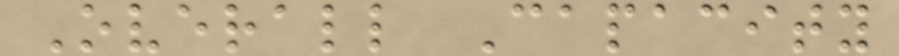Overall Capacity
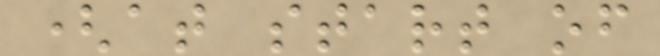(at start of
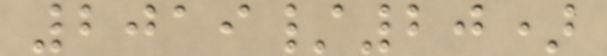2019/20)
